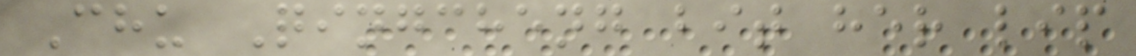Chu Qingcheng bit her lip
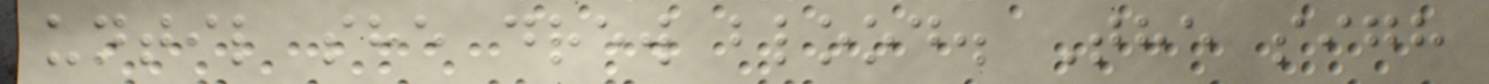until she drew blood. The sigh
